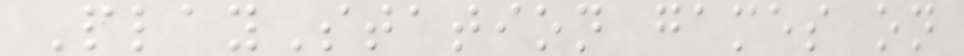PlayStation games on
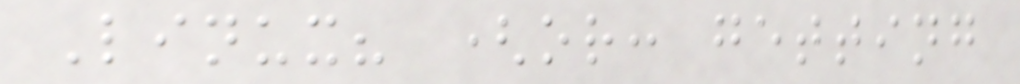Linux? (or: getting
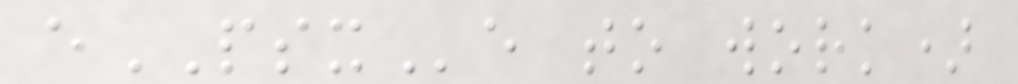ePSXe to work)
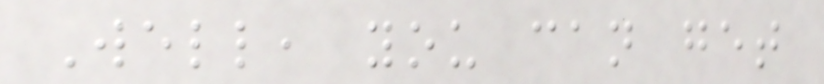Well, you can get
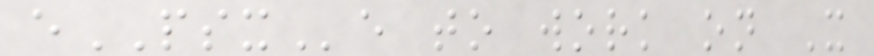ePSXe to work on X
